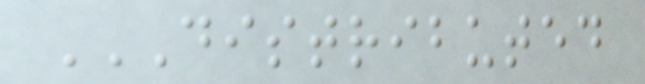DISTRIBUTED
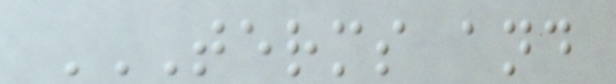TERMS AND
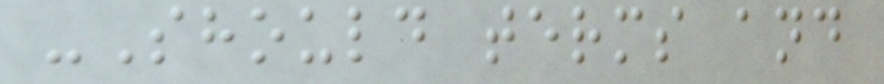-Should terms and
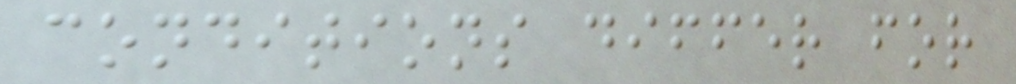conditions differ for
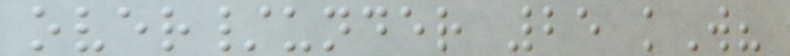over/under 25 kW?
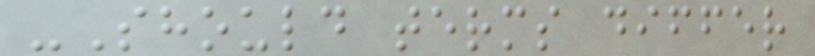-Should terms differ
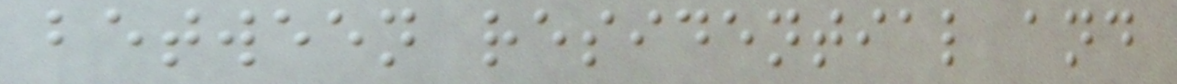between residential and
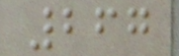267
